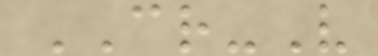CR-V
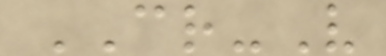CR-V
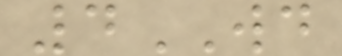4WD
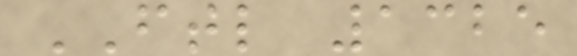FTL 1325
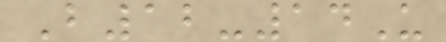B12-14U
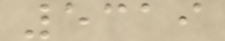5319
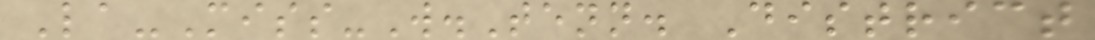La-Miss-W.Tenn. District
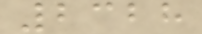2328
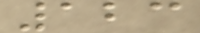123
